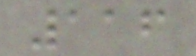116
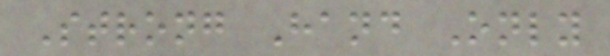Strong Hand Only
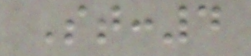St:4
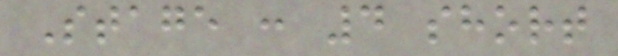Stage : 4 short
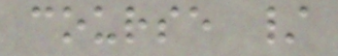course /
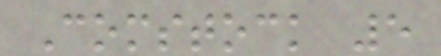Comstock 5
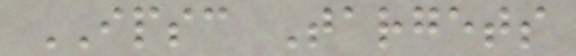IPSC Targets
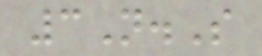3N.S
